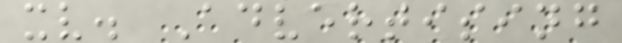xv. Advertising
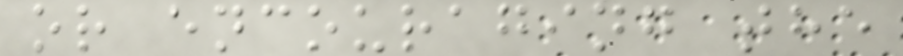or encouraging the
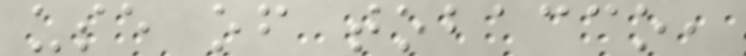use of tobacco,
